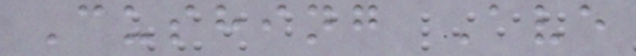Cushing Ave
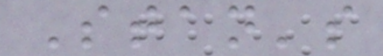Stan's
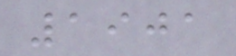1901
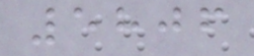5806
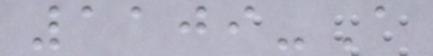1109-A
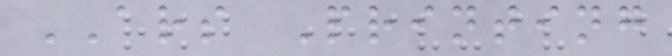ARS Printing
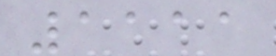1111
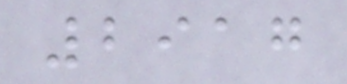2917
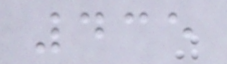435
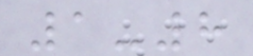1-8
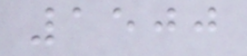1500
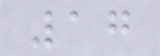17
